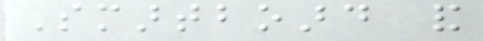Smartboard and
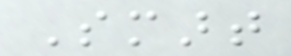Smart
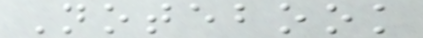Notebook
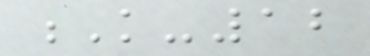K-12
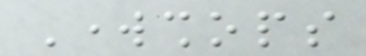Workshops
